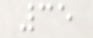35
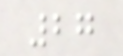27
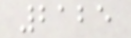2125
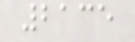2135
